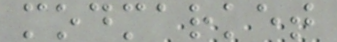modmarket
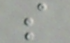s
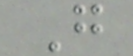G
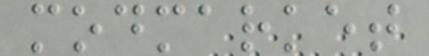modmarket
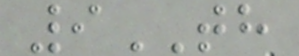9TH
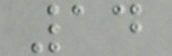14
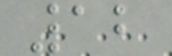12
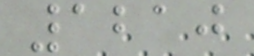1210
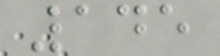145
